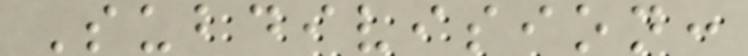Subdivision:
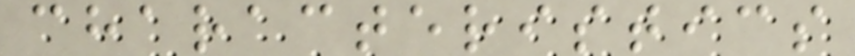characteristics
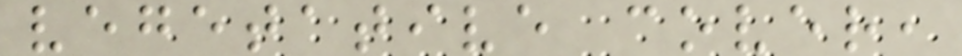vegetative cover,
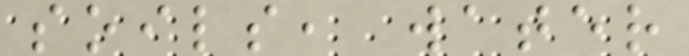soils, water
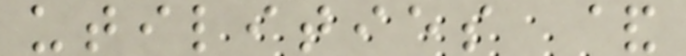utilities &
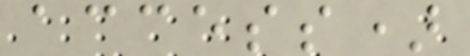access)
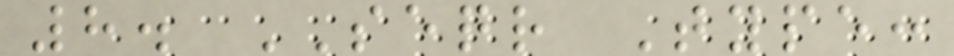8. SEQR Type:
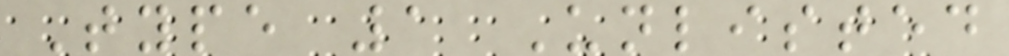Type 1 Unlisted
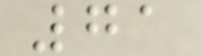71
